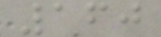160
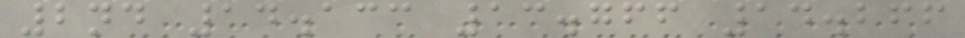2nd 14.133 13.766 14.266
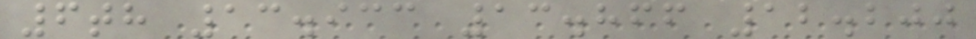6th 13.933 13.866 12.200
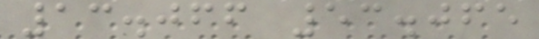13.066 53.065
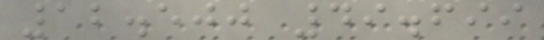12.500 49.699
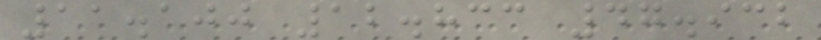11.100 12.833 47.932
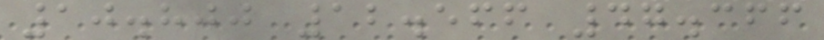10.800 12.566 47.366
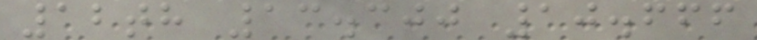12th 13.300 10.666
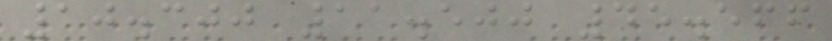10.300 11.500 45.566
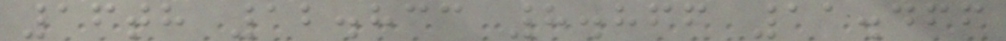16th 12.833 8.866 11.466
